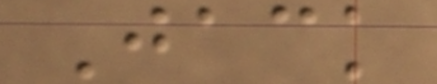Jack
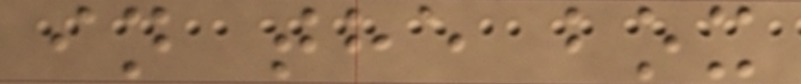in the box
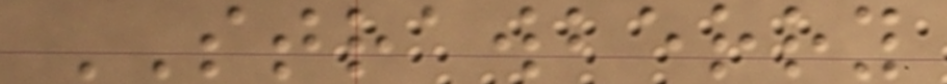STRAWBERRY
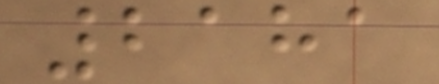2181
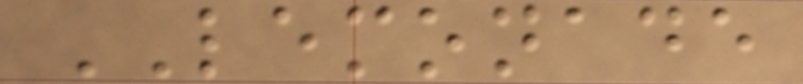LEMONADE
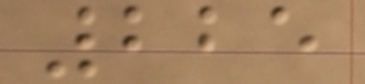225
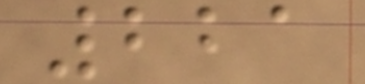221
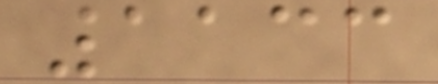1133
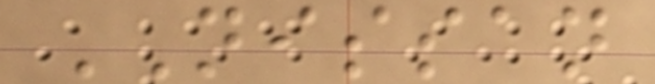NISSAN
